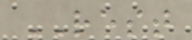REST
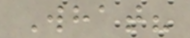What?
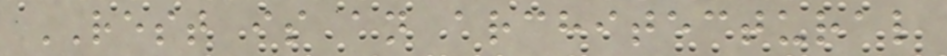REST is an architectural
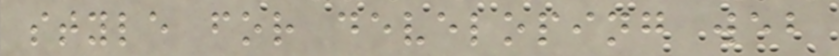style for developing web
